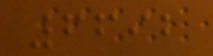6692
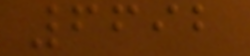6692
